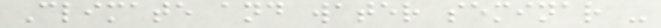Climate and water seminar -
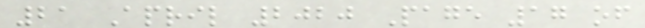21 April 2020 Page 17 of
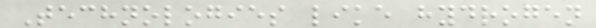Technologies like hydrogen
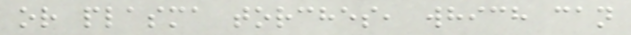or plasma torches, which can
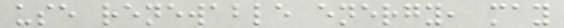use renewable energy, may
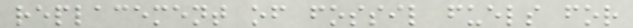replacement of fossil fuels for
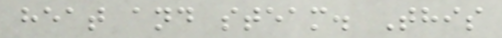heat and steam. This
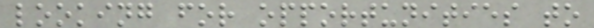looking for opportunities to
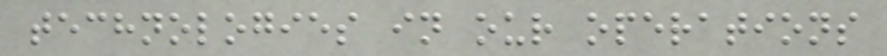technologies in our operations
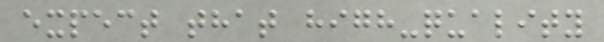expect that high-quality
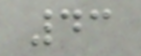43
